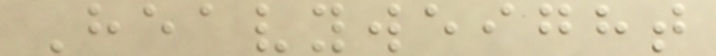Heavyweight
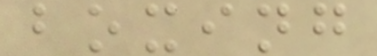boxing
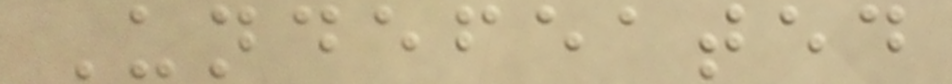Undefeated
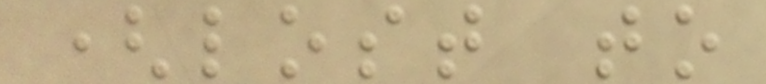(lost to
